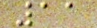11
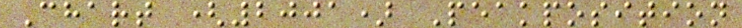Chart (2001) Peakposition
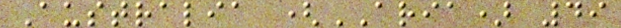Australia (ARIA) 49
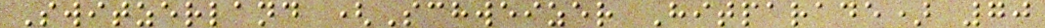Switzerland (Schweizer Hitparade) 70
